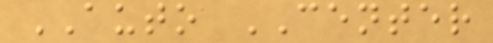AUTO CENTER
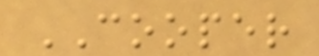COOPER
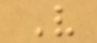V
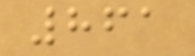861
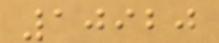10920
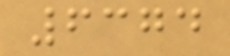6374
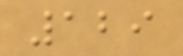129
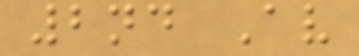2nd Av
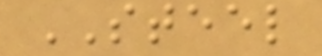STEEL
